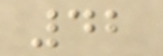42
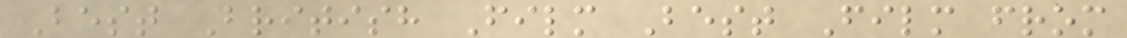Best British Film Best Film from
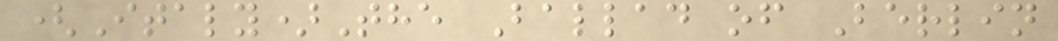(Italy)The Ballad of Berlin
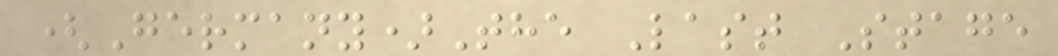(Germany)The Last Stage
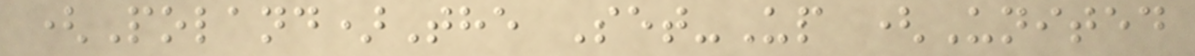(Poland)The Set-Up (United
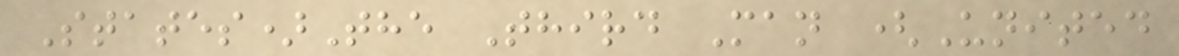States)The Third Man (United
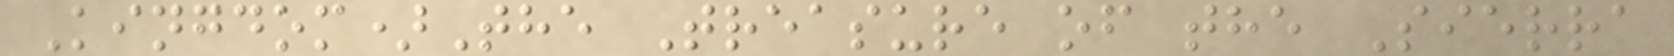Kingdom)The Treasure of the Sierra
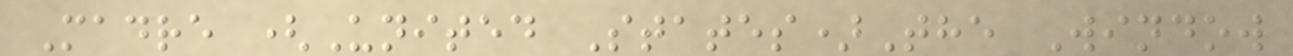Madre (United States)The Window
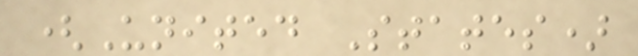(United States)
